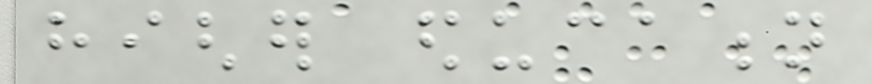higher education
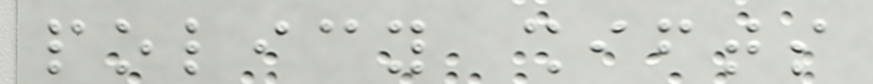policy shifts
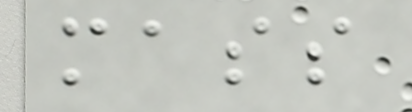mass
